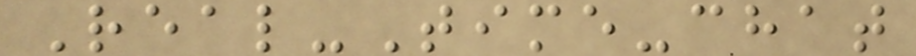Real-Time-chat
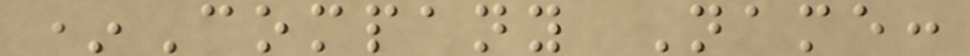*Company Name:
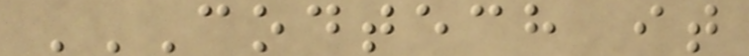CODTECH IT
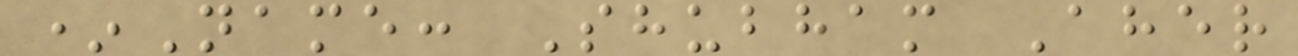*Name: Shubham Aher
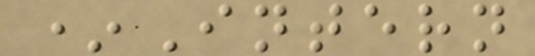*Intern
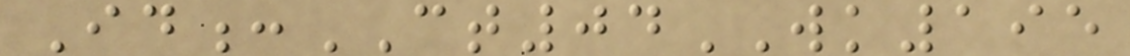Id:CT04WK195
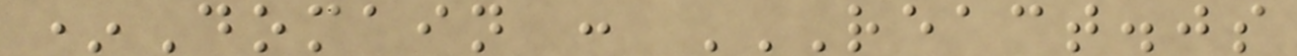*Domain : REACT.JS
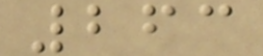263
